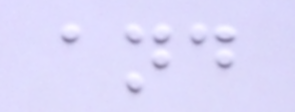and
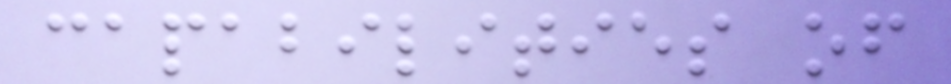capabilities of
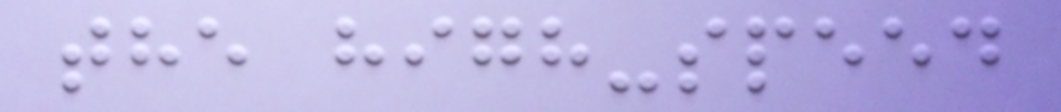the high-speed
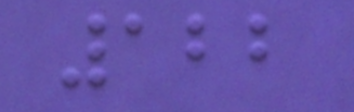122
